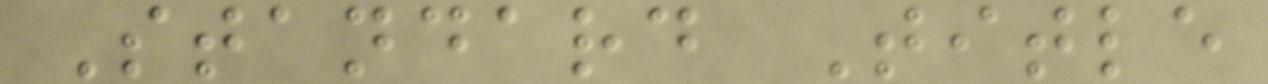Standard Title
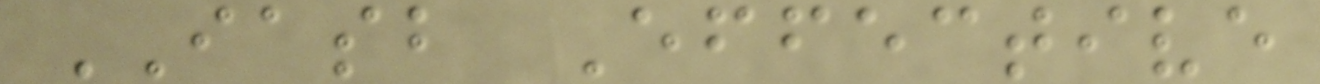IASB Effective
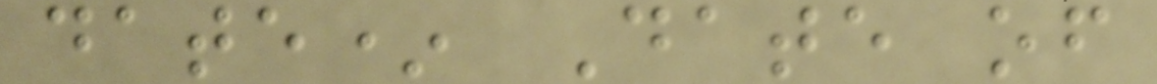date* Date of
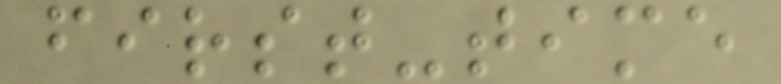first-time
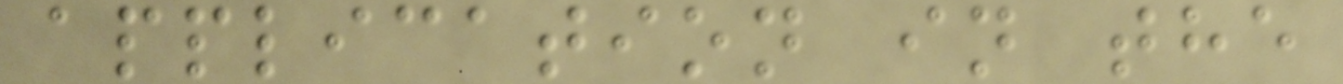application in the
